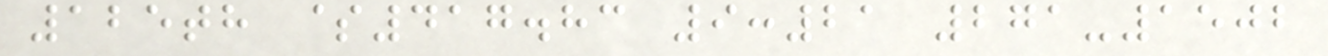125th $417.83 9:21 271-1502
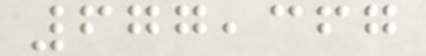677,367
